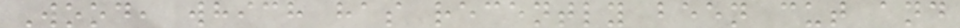Wood, which has recently been cut and
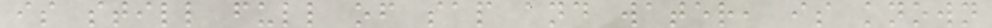is still full of sap and water, is known
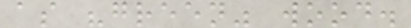as "green" wood.
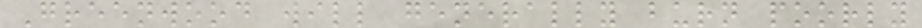Greenwood will generally burn poorly
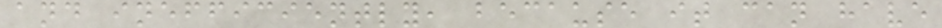and inefficiently, because it can have
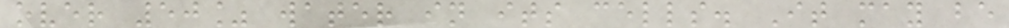over 50% water in its cells. It may be
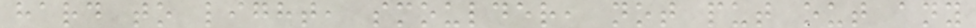hard to light, smoulder, not put out any
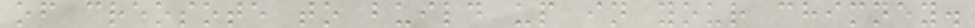of creosote to build up in your chimney.
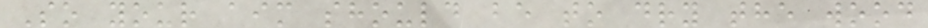So your aim should be to dry the wood
